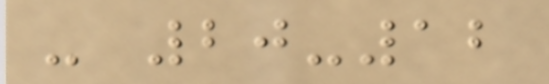- 20-12
